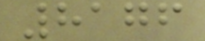8176
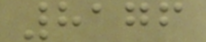8176
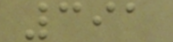391
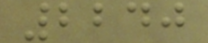2240
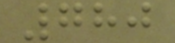780
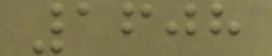1608
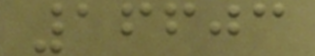16603
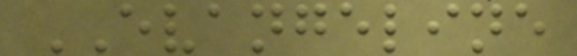EVANGELINE
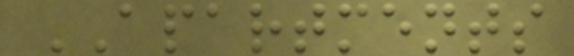APARTMENTS
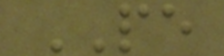PE
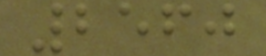2560
